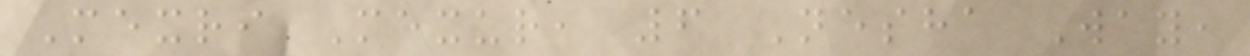Mexri Mexur, 6 Nesha Way,
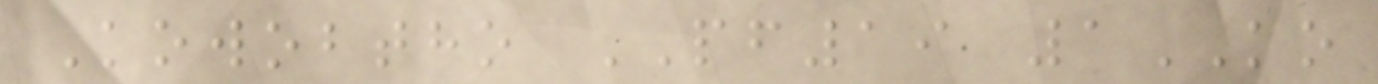Kowobtho PF19 1KO
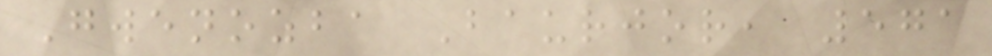Gwenozba Baurjor, 571
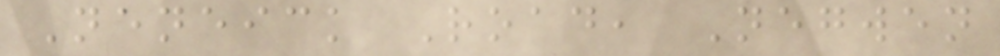Neneick Road, Negwen
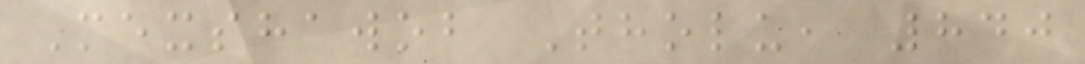Mexshawob Tholu, 840
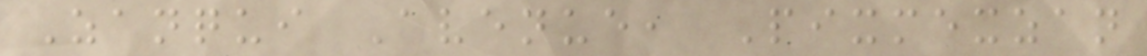Zanqui Avenue, Pixmexzan
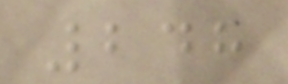248
